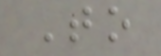To
